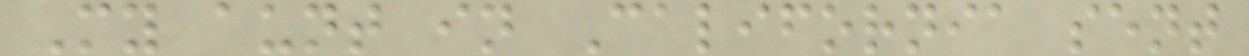My aunt in California sent
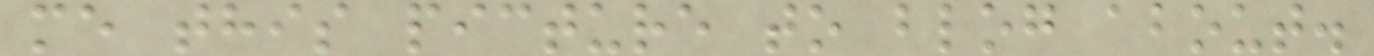me this picture to blog about.
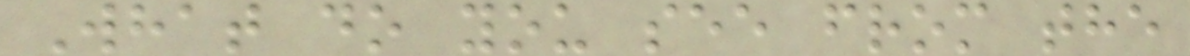What do you see from the
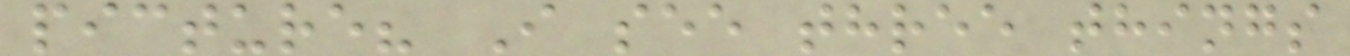picture? I see three things
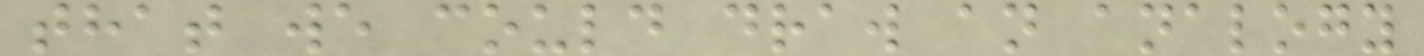that we could draw an analogy
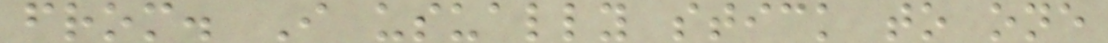from. I usually stick to one
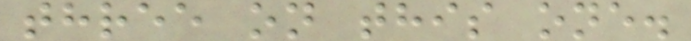three on this one.
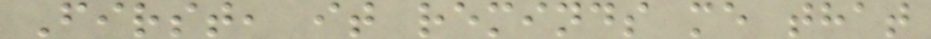First, it reminds me that
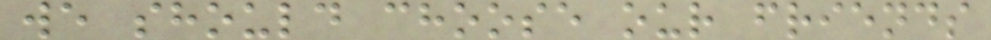we should choose our friends
